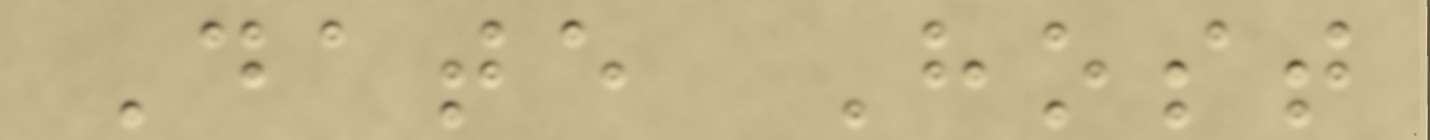Date Host
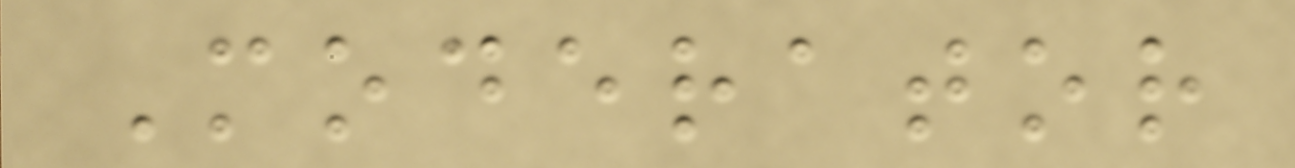Moderator
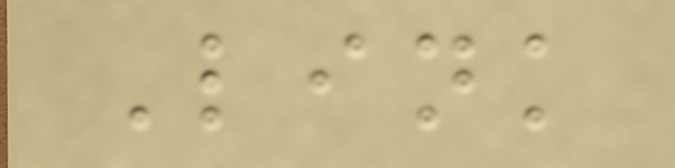Link
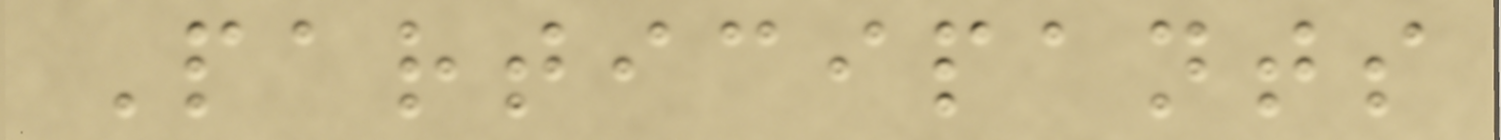Participants
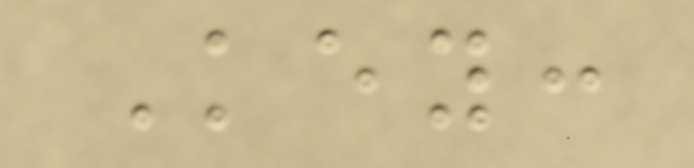Key:
